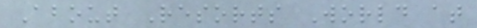About Resorts World at
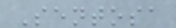Sentosa
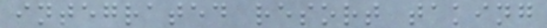integrated resort taking
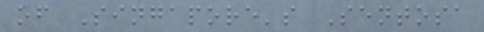of Singapore's Sentosa
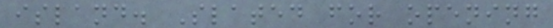island. Slated for opening
